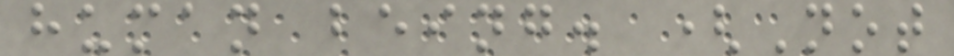human being. (Not
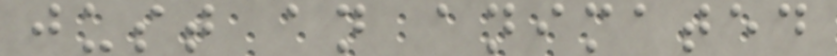just an animated
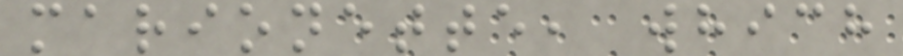marionette, which
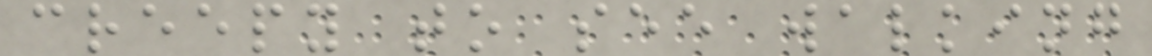creepy to see walking
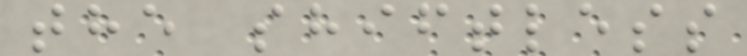the shiftless
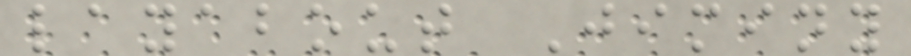layabout Jiminy
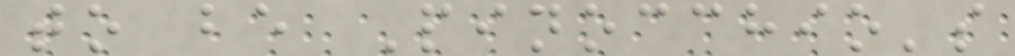to be Pinocchio's
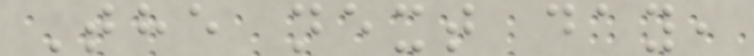The next day,
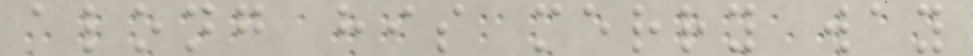along his merry way
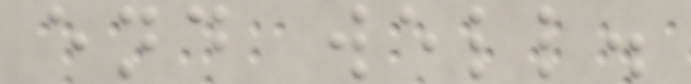end well.
